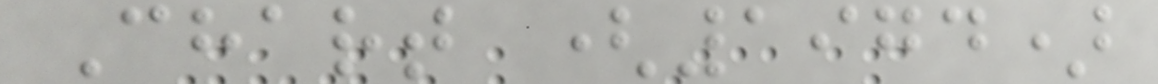Chart (1974)
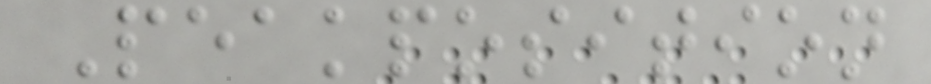Peakposition
